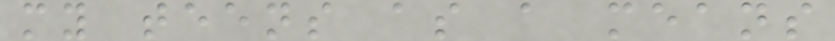my teens as a means
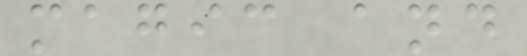magic and
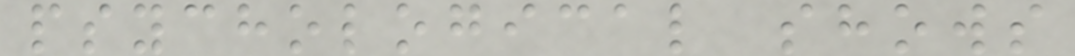psychological shows
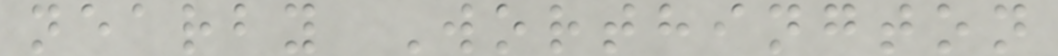nearby Worthington
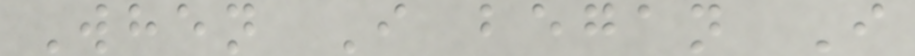When I began I
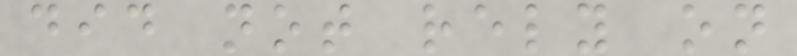did not rely on
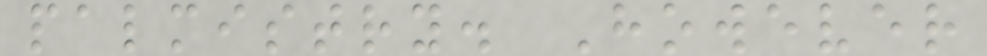palmistry. However
